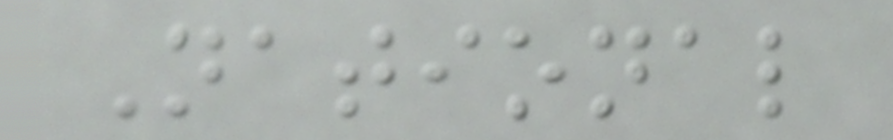National
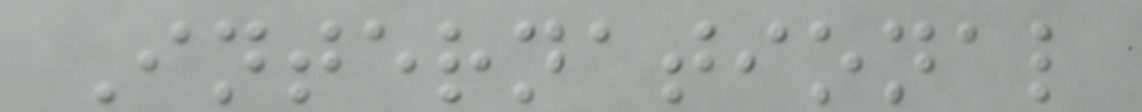International
